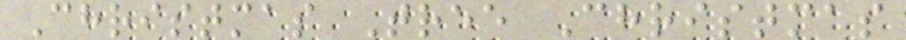Christmas Tree Christmas
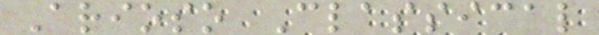Arioso Classical
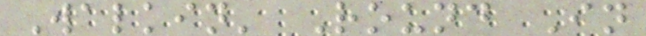Walkin' Round In
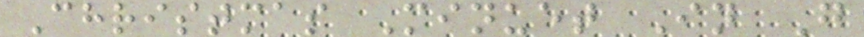Christmas Minuet In G
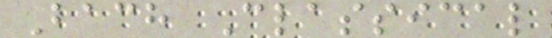Bach Classical
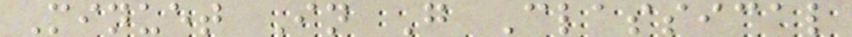Minuet In G Classical
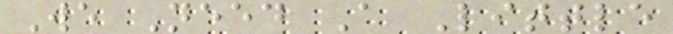We Need A Little
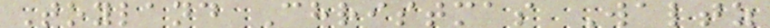Toyland Christmas Waltz
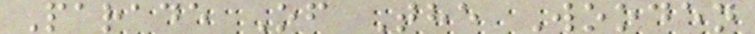Parade Of The Wooden
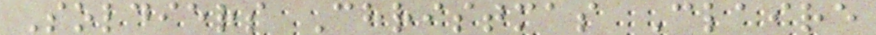Soldiers Christmas Claire
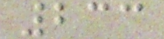233
